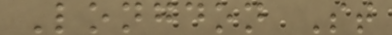Longdon St
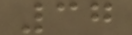37
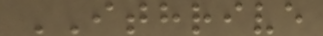ITHRIVE
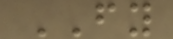FY
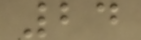24
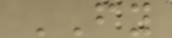FY
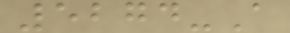5274-A
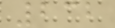232
